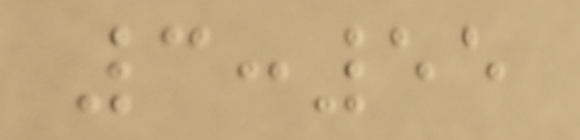3:55
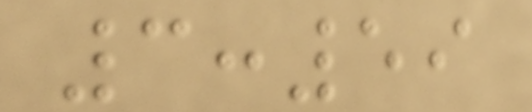3:59
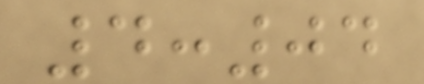4:04
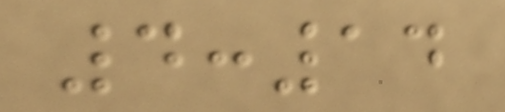4:14
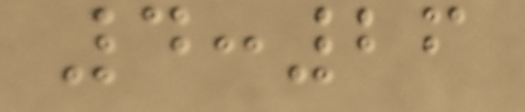4:26
